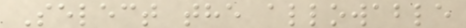Select the allowable
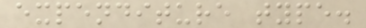expenditure type.
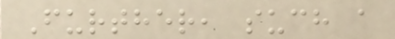Further, such a
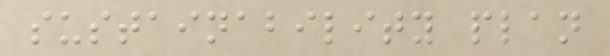sustainability plan
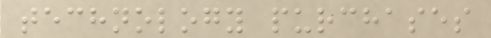technology purchases
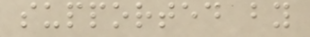supported by
